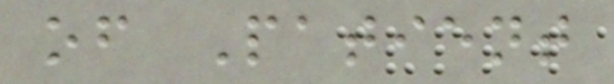of Patient
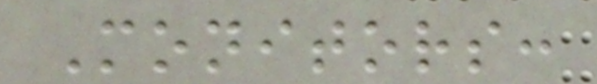Monitors:
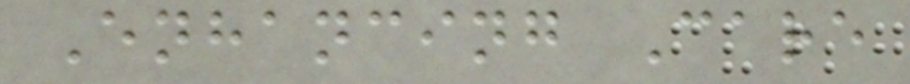Enhancing Care
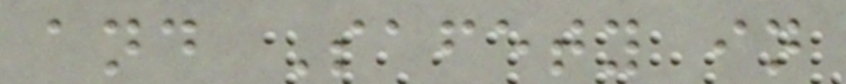and Safety in
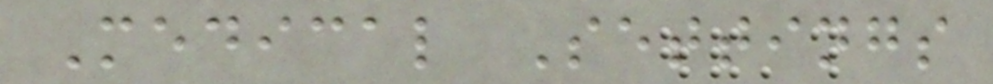Medical Settings
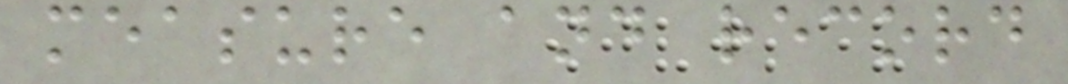measure and record
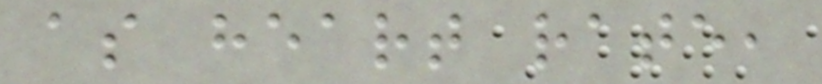as heart rate,
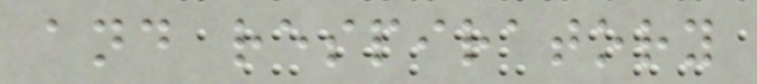and respiratory
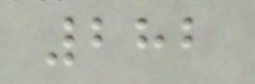282
